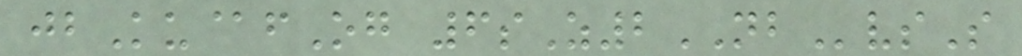jbKu@fOg 6sZ2NBvsS
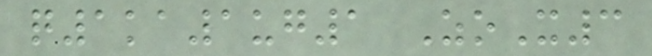q1ka1ug1 ZoX3
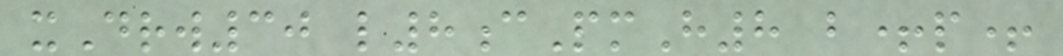xDrw30 l8cPmH8 b+p+
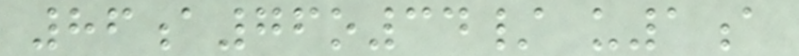86a76o34/ u1a
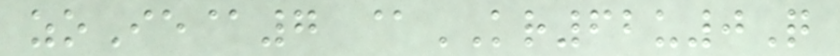zoIe@7 @KR62u0Q
